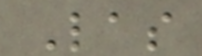Las
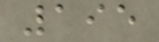195
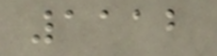1112
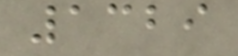1329
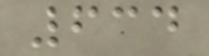634
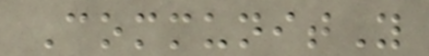CommunitY
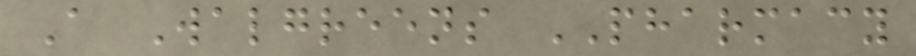A Walgreens PHARMACY
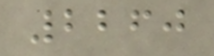2260
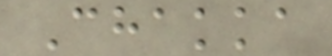Chakka
